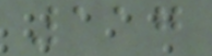117
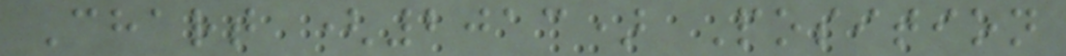Chart (2013) Position
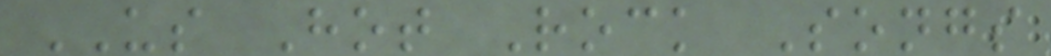US Hot Rock Songs
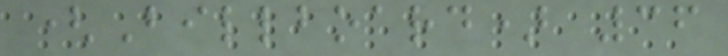(Billboard) 36
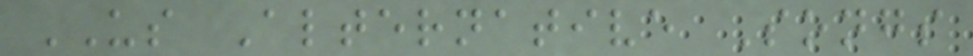US Alternative Songs
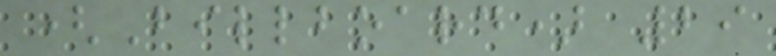(Billboard) 29
